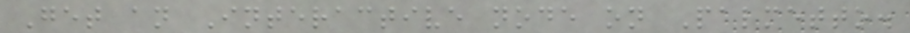Get an Interactive node on Palmetto.
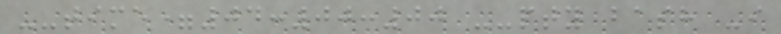--time=04:00:00 --pty bash -i
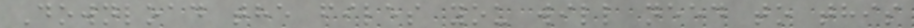Download the files you will need to this
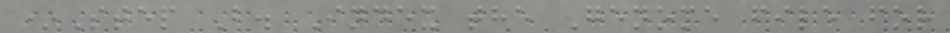*Step B. Index the Genome file for
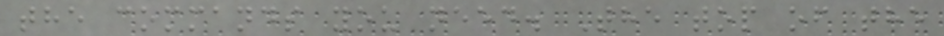the commands you need. The top of the
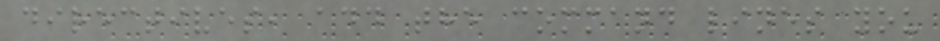directives, add the command lines you
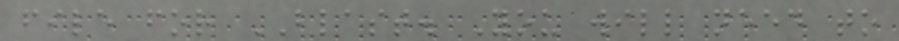file for BLAST. You will need to
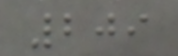209
